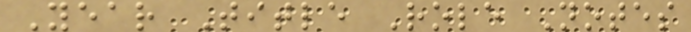Year Title Role Notes
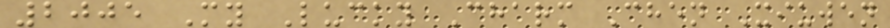2005 My Lucky Charm Chen Xiuwen
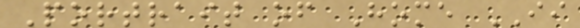Portrait of Home II
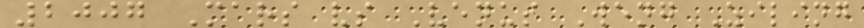2007 Mars vs Venus Weng Ziling
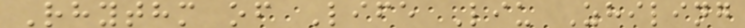Rhythm of Life Liu Zhiling
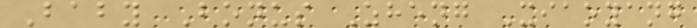Baby Bonus Zheng Xiaoyang
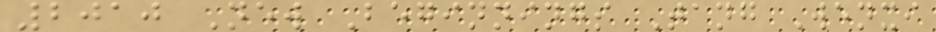2010 New Beginnings Tang Wenxi
